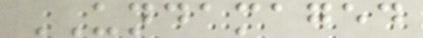UNDAMAGED
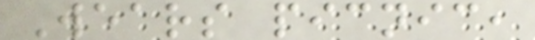Wears picnic,
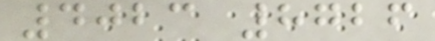4023 8726
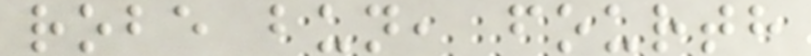robe bun, fourth
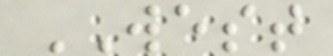WEST
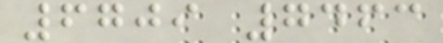6709 7463
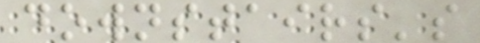downstairs's
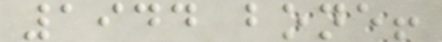1944 bone!
